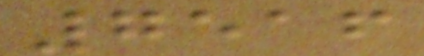7516
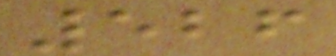526
